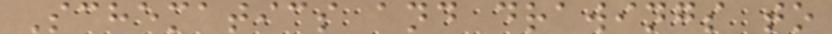Schematics and drawings to
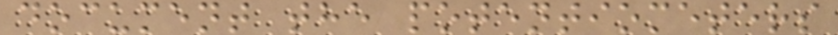document the potentiometers
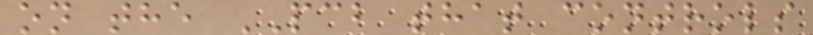on the PCB that controls
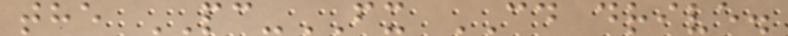the PC-FX CD drive.
